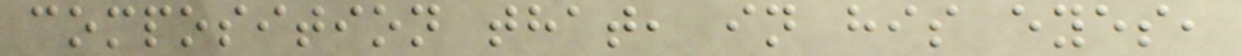composition that, in his eyes,
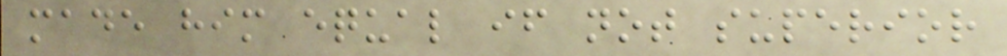made him equal if not superior
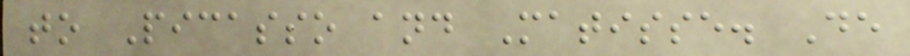to Picasso and Matisse. De
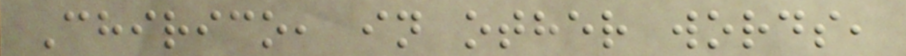Chirico, in other words,
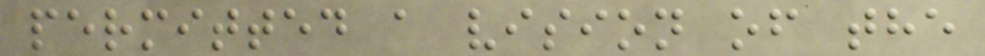permitted a vision of the
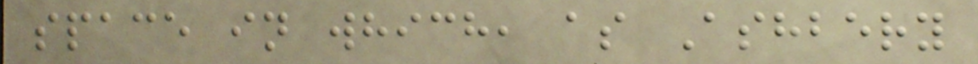space in which, as Ashbery
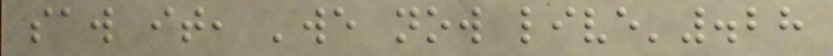saw it, 'we now live'.28
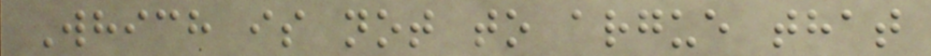Which is not to argue that
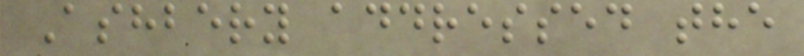Ashbery addressed the
